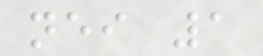neither 1
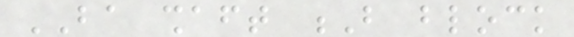BA shaft B block
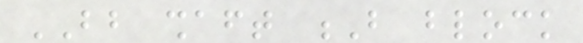BB shaft B block
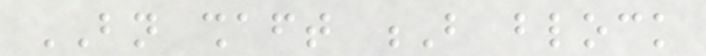BN shaft B block
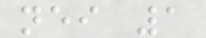neither 1
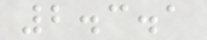2.3.1
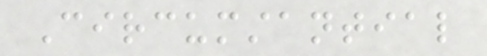Circumstantial
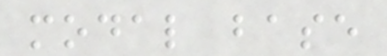modal base
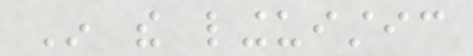In the linguistic
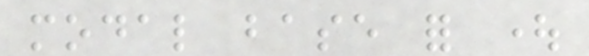modal base for ought
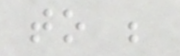to be
